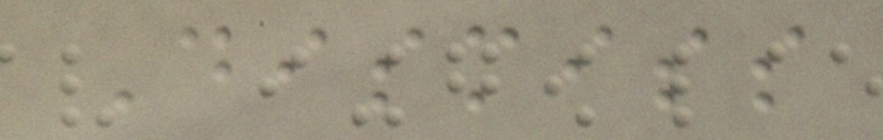Dismiss
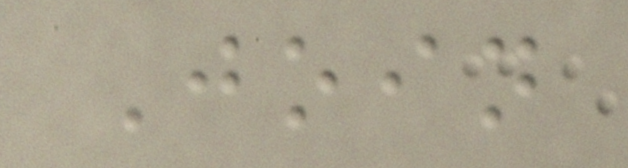Join
